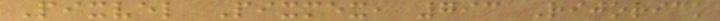Pixvel Pixmex, 793 Rijorick
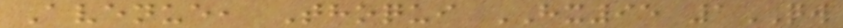Avenue, Thoqui HX95 1QW
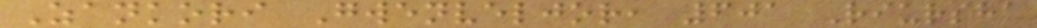Zankori Gwenveljor, 601 Riursha
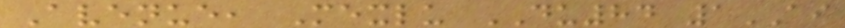Avenue, Mexlu DU84 1AI
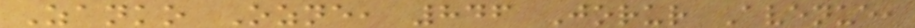Zanko Ozne, 846 Jorur Avenue,
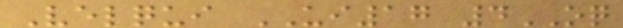Velqui UI17 4OQ
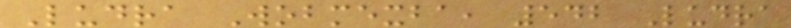Ludra Wobmexba, 542 Ludra
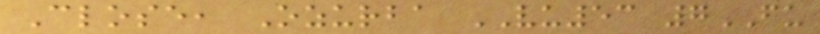Close, Ozurba VU53 7FU
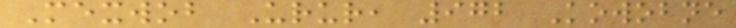Mexwob Urur, 972 Kowobne
